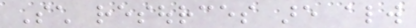Such resources are always
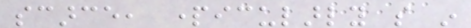scarce, particularly so in
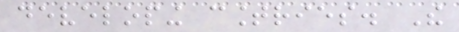developing countries. The
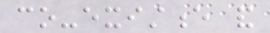co-existence and
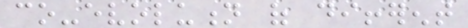co-evolution of different
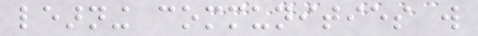learning communities will
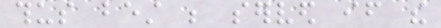thus best be served if the
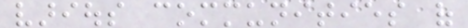various communities of
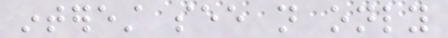interest see not only
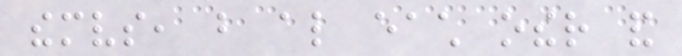themselves, but also each other and
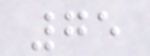75
